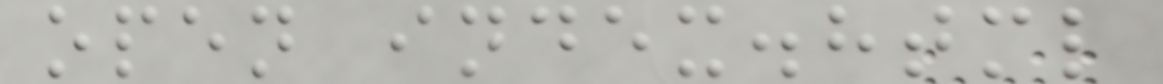open index.html
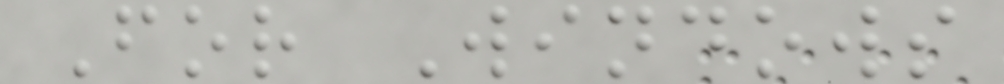For Windows
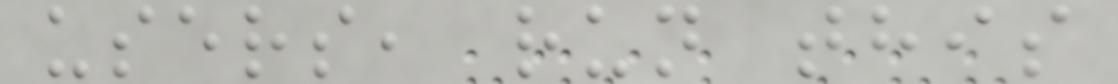users, run this
